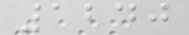1240
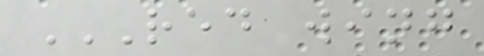RED WING
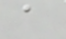a
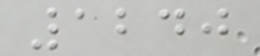1240
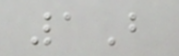1B
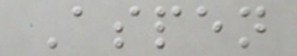Aspen
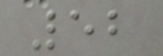52
